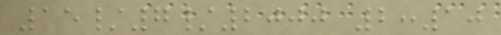15/7/2000 2:10
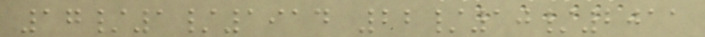17/1/1914 22/10/2011
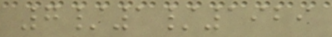7/1/1929
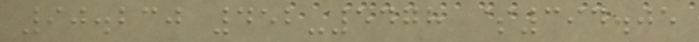90.230 452-5478 $394.05
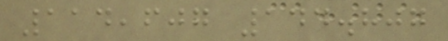114,607 144.807
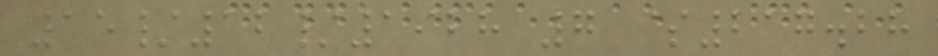15/12/1928 7 $217.28
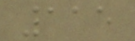115
